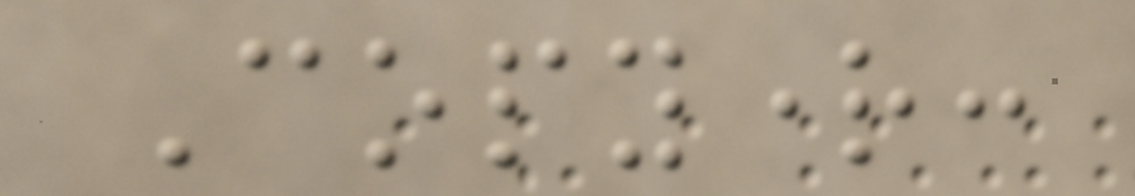Copyright:
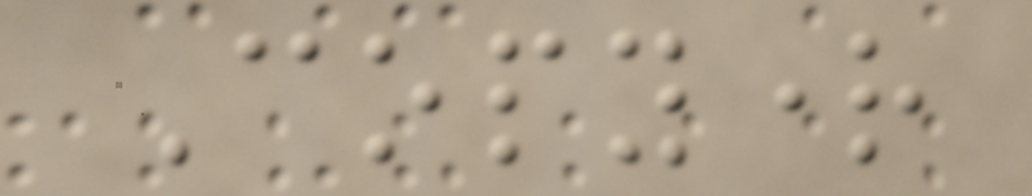Copyright
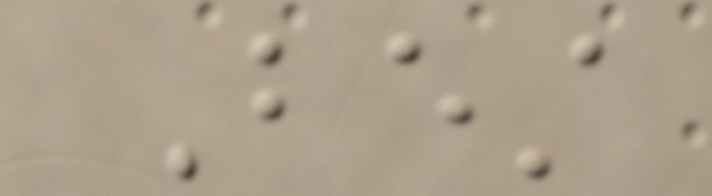Best
